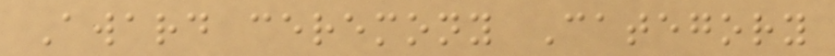Award ceremony Category
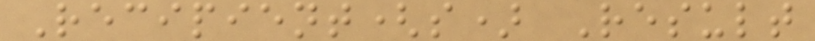Recipient(s) Result
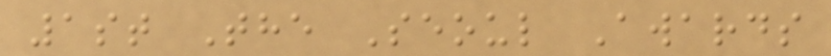1st The Seoul Awards
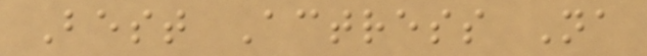Best Actress Na
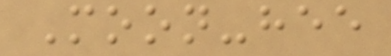Moon-hee
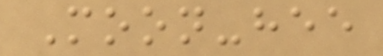Moon-hee
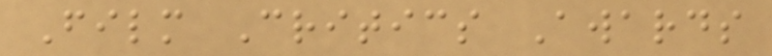Film Critics Awards
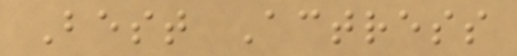Best Actress
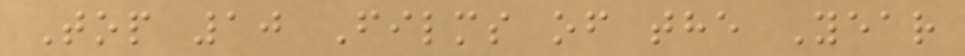Top 10 Films of the Year
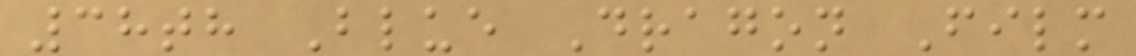38th Blue Dragon Film
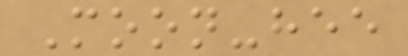Moon-hee
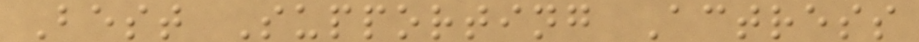Best Supporting Actress
